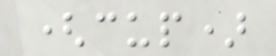(cup)
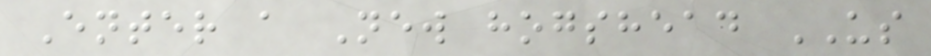Enter a New hogshead US
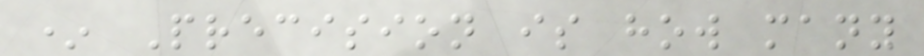* Precision is how many
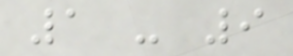1 - 9
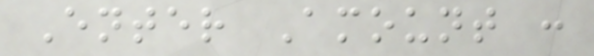Enter Amount :
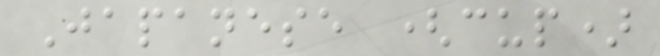Japanese (cup)
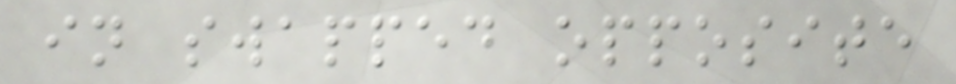in swapped opposite
